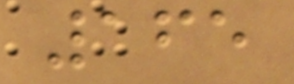165
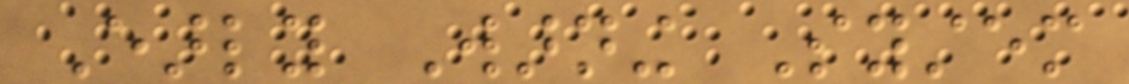Early Warning System
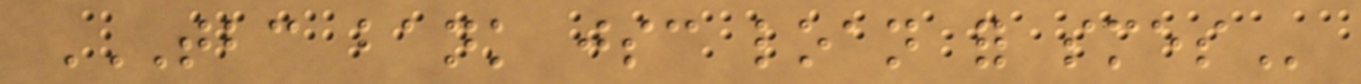TBC BANK JSC LOAN FOR SMES
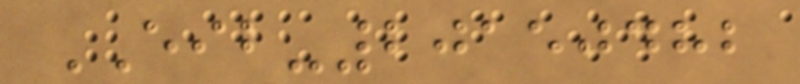EIB-20150482
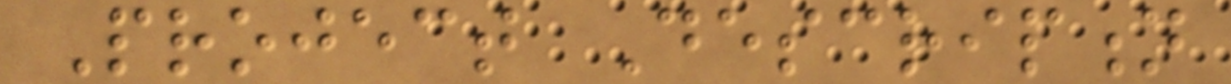Project Description
